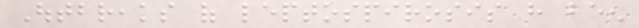Outbreaks of leptospirosis have been
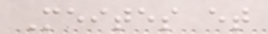Meites et
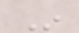In
